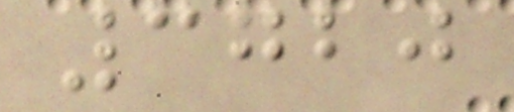3720
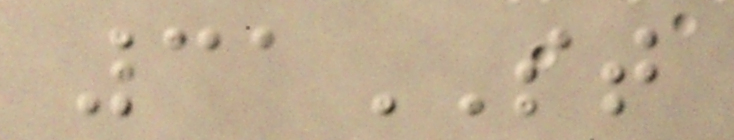31ST
